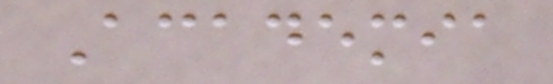Academia
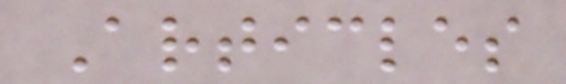Articles
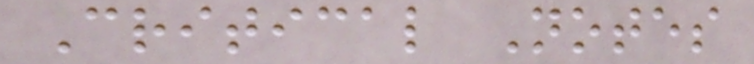Critical Notes
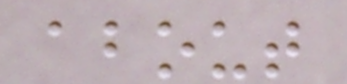about
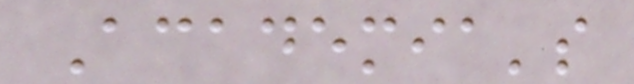Academia's
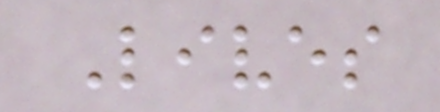Lives
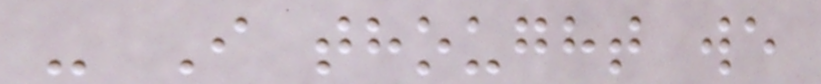- I thought we
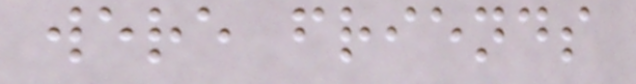were friends
